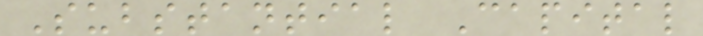Substantial Capital
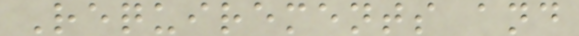Requirements and
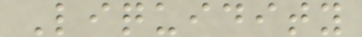Liquidity
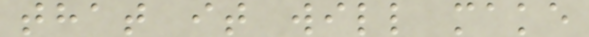that it will make
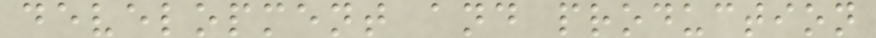development and production
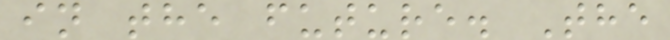in the future. The
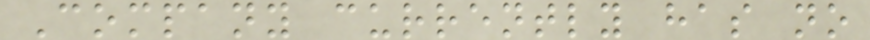Company currently has no
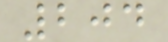204
